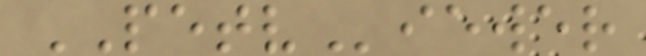PETViewer
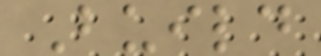Build
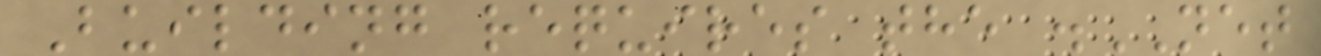Building requires the .NET
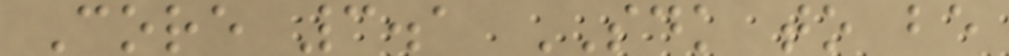Core 3.1 SDK to be
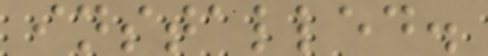installed.
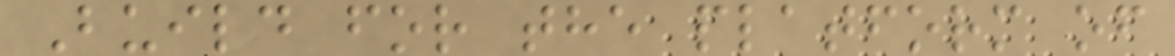Build for the platform of
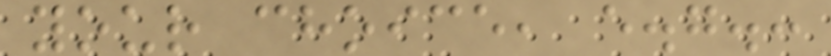your choice, e.g.:
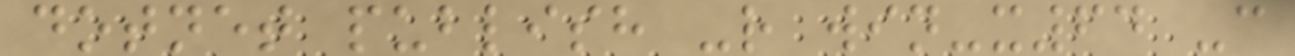dotnet publish -r win-x64 -c
